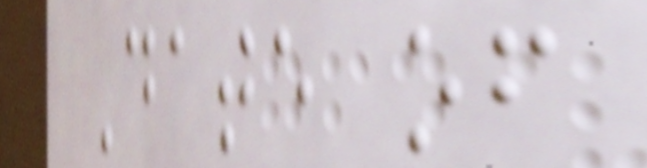Date of
